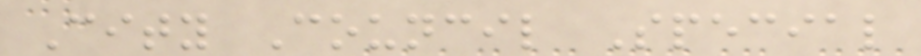City Council Special
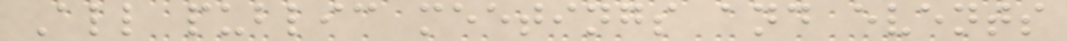All public meetings and events
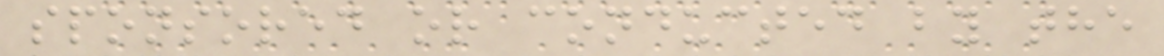sponsored or conducted by the
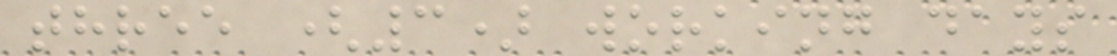three (3) working days
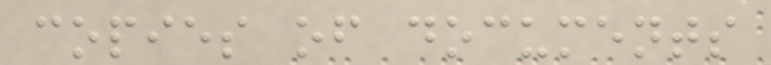copies of documents
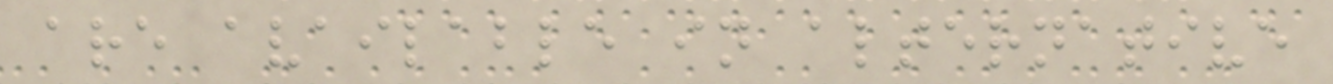are available in alternative
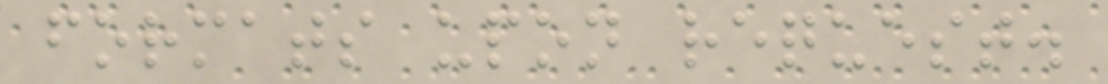formats upon request.
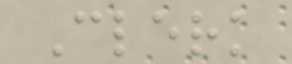Clerk
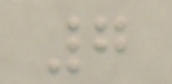7
